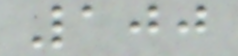100
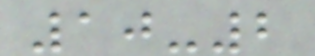10-2
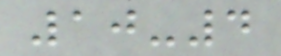10-4
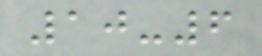10-6
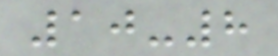10-8
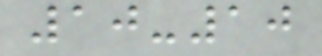10-10
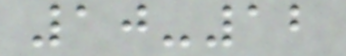10-12
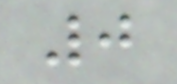0
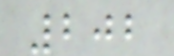202
